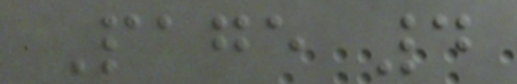Page 4
